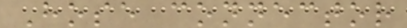Hose connector
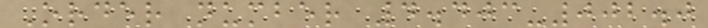Order number 4.403-002.0
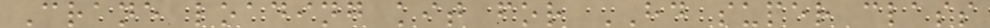Crane loading kit for HD super class
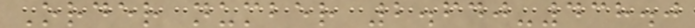Order number 2.640-438.0
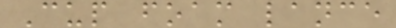Cup foam lance
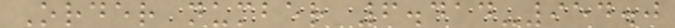Order number 6.414-954.0
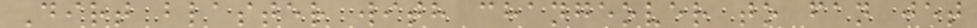Dirt blaster with changeover to fan jet
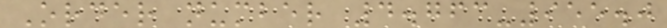Order number 4.763-955.0
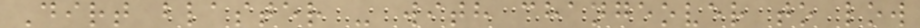Dirt blaster - with changeover to low
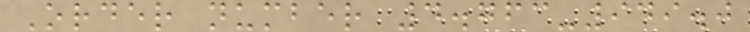Order number 4.763-949.0
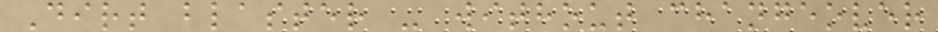Dirt blaster - without changeover
